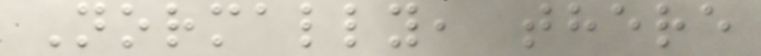Normally, there
